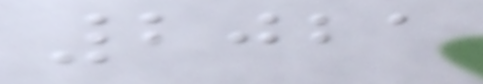2021
